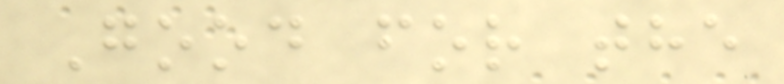Good for the
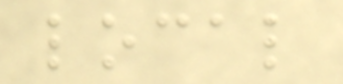local
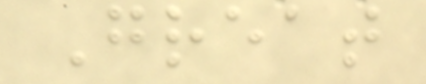Great
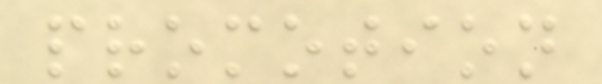promotion
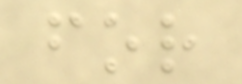for
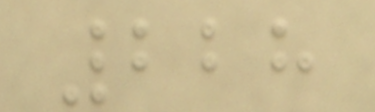228
